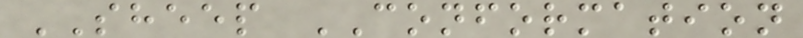SHEEP CONFORMATION
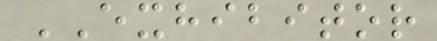EXHIBITOR
